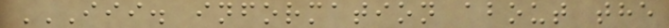III. INFORMATION ABOUT THE
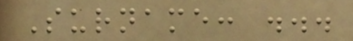Surname: ...
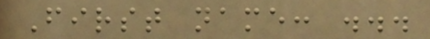First name: ...
